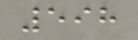598
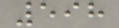598
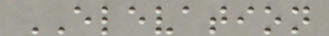ELEVATION
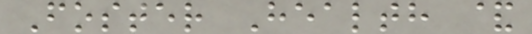Foster Health &
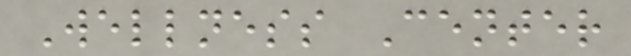Wellness Center
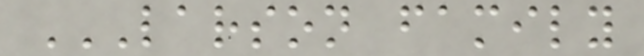LARSON FAMILY
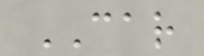CAR
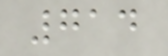714
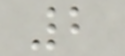2
